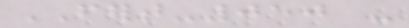FERT-050 -
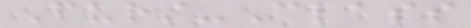Furst-Class
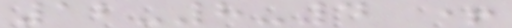12-8-4 +
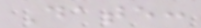Date:
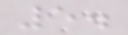5.
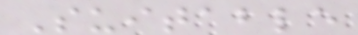Suitable
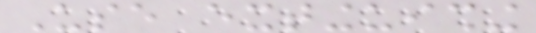Use extinguishing
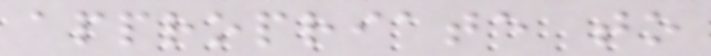appropriate to
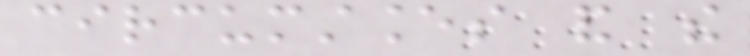circumstances and the
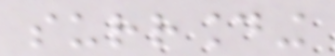surrounding
